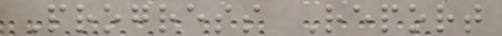Progress Report
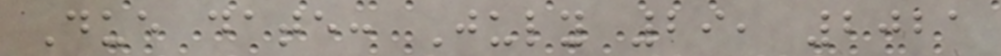Due date: July 29, 2021
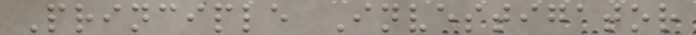Principle Investigator
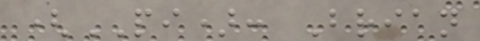(PI): Brian
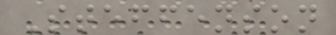Steffenson
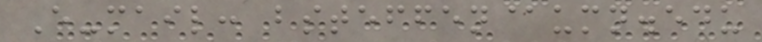E-mail: bsteffen@umn.edu
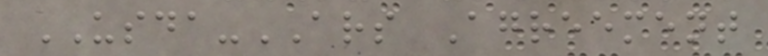USDA-ARS Agreement
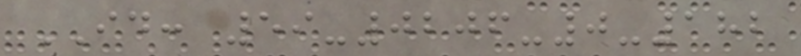ID: 59-0206-0-182
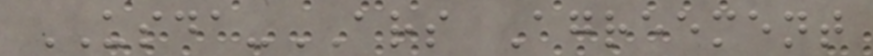USDA-ARS Agreement
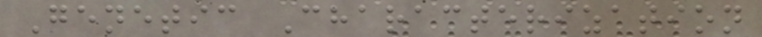Genetic Characterization
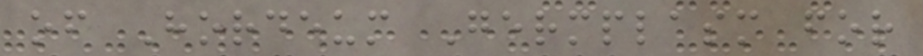of Hordeum Germplasm for
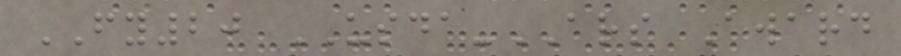FY20 USDA-ARS Award
